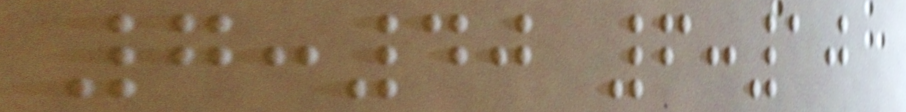7:40 6:10
